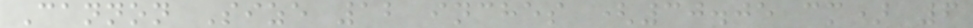Cannon Size 12 inches (30.05 cm) 6
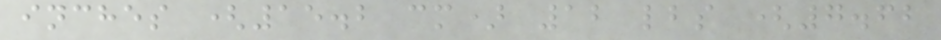inches (15.2 cm) 12 lbs (7.62
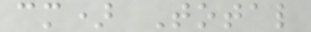cm) Total
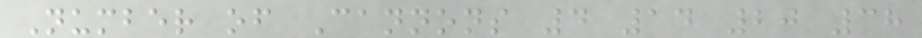Number of Cannons 4 14 20 38
